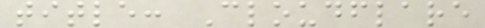title: Cloudflare
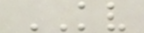KV
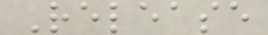Release
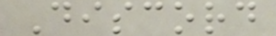Discord
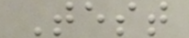Test
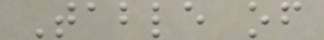Table of
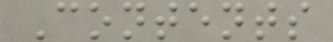Contents
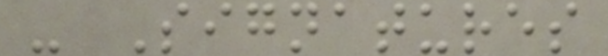- Signatures
